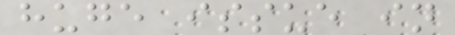huge issue in
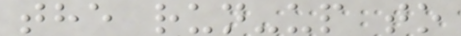the run-up to
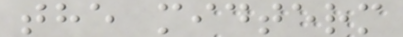the midterm
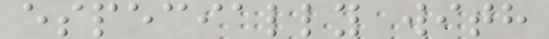especially with
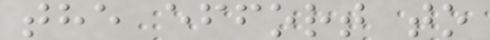the effort to
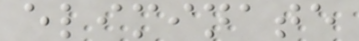eliminate
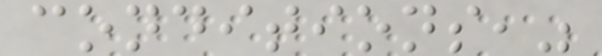conditions,"
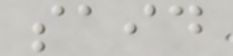said
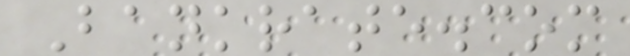Bankrate.com
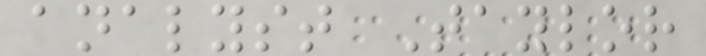analyst Taylor
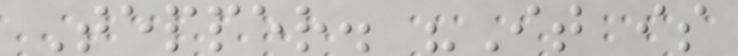Tepper. "It is
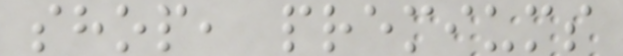shop, premiums
